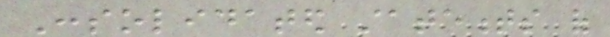Consolidated statements of
